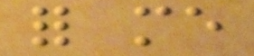for me
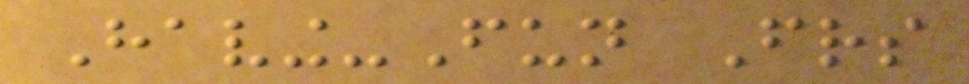Having-Fun Friends
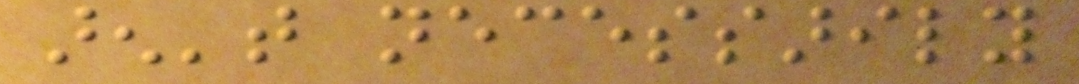aren't necessarily
